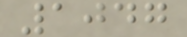1047
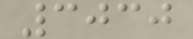3030
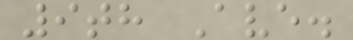9th Ave.
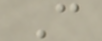C
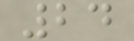24
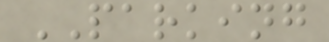PARKING
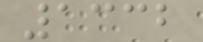1332
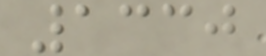1330
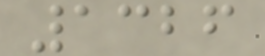1326
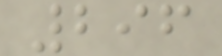296
